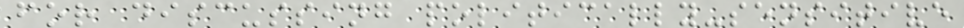for discussing politically-sensitive
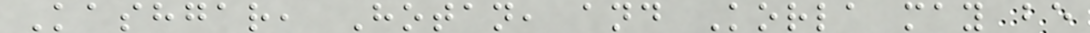Kashgar, Hotan, and Korla may be
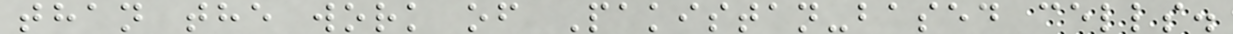than the work of Pakistan-based cells.
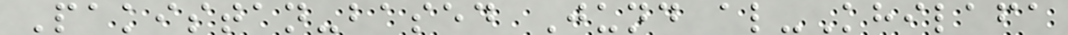Pakistan-based Jund al-Khilafa
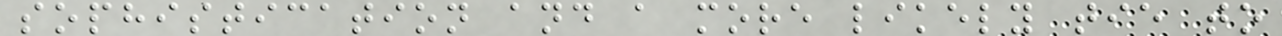sophistication and a more likely tie to
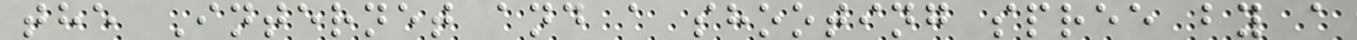the Internet and a shooting spree by a
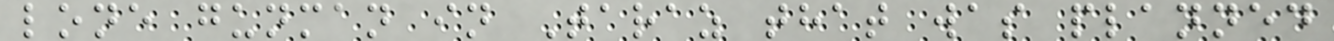lone gunman in Taraz that was planned
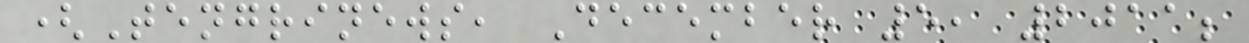(Tengrinews, December 5, 2011;
